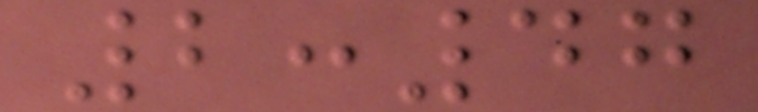2:47
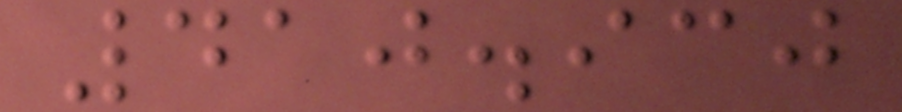410.930
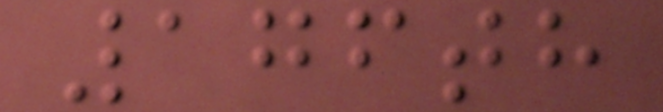176th
